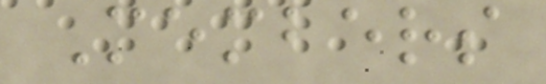Members
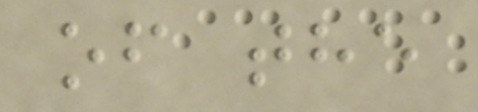of the
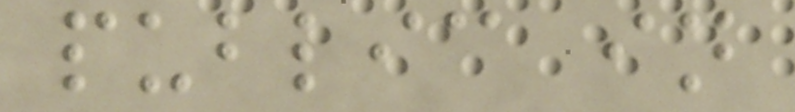public in
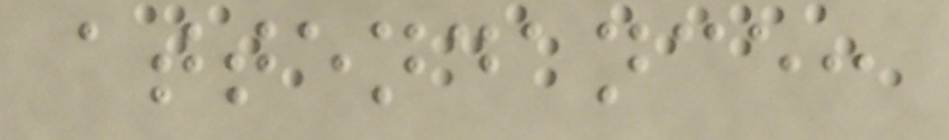attendance:
